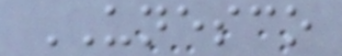UNESCO
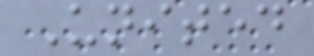United
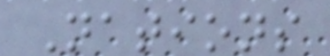Nations
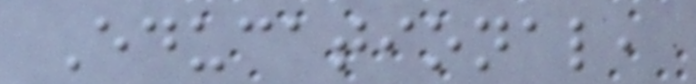Educational,
